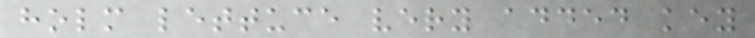holm lettuce very added key
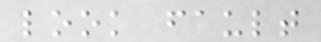look fault
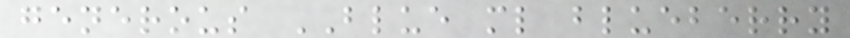generous BLUE ml blueberry
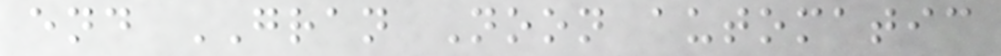end GRAN Noon automatic
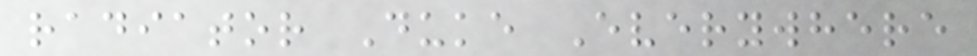radiator Duke Everywhere
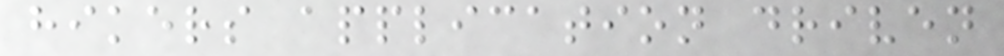hikers application driven
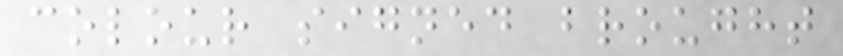colour signed brought
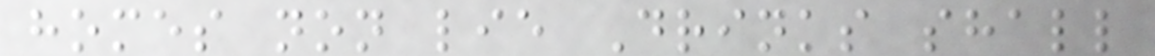homes non lie Drinks shall
